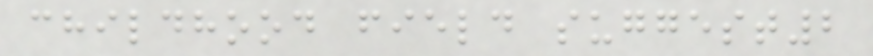childhood field suggest2
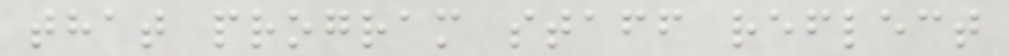that program staff reflect
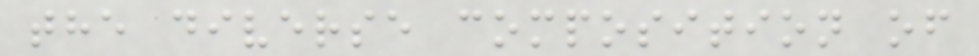the diverse composition of
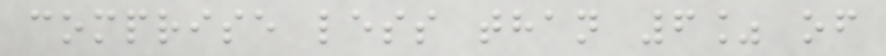comprise less than 6% of
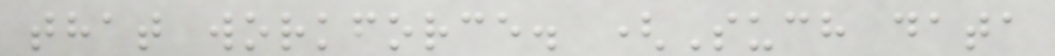that workforce. (Such data
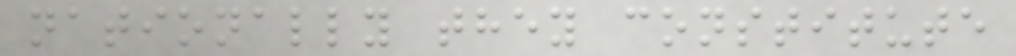nationally they constitute
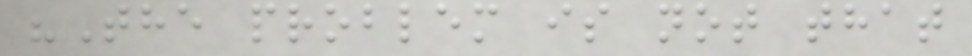"The problem is not that
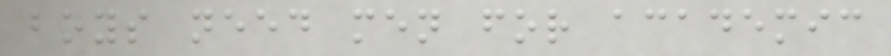boys need men for academic
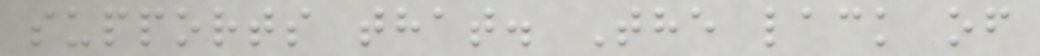supports that. The lack of
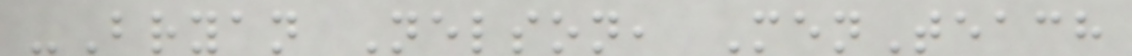-Bryan Nelson, MenTeach
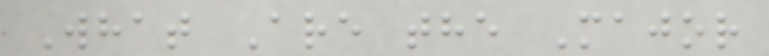What Are the Major
